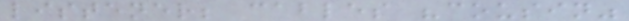listener; cables "cousin"
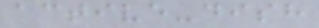active-dish
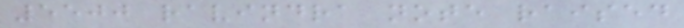5500 ravindra note raised
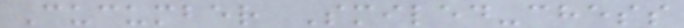Cucumber Smiled-chess
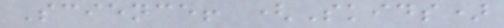Science! (Skids)
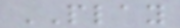PLAY
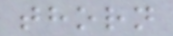thorn
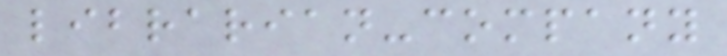librarian-company
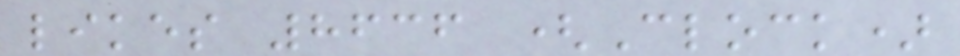likes 8636 (Clock)
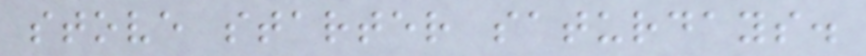stove starter saturdays.
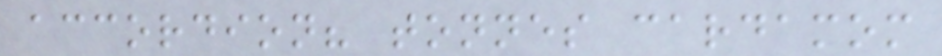accordion? tonnes cardamom
